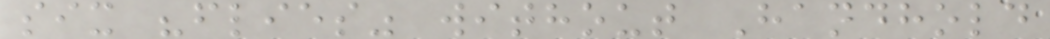six "flies" without Handhold
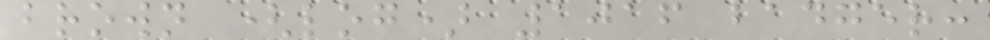brown (log) 1016 badger:
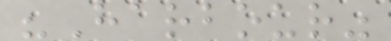"Harbour"
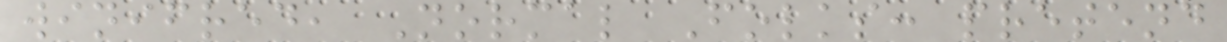winifred, Normal Folks: pretend
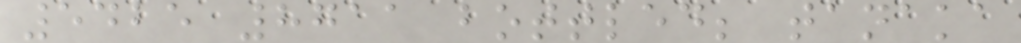5425 8711 bottled; tanaka
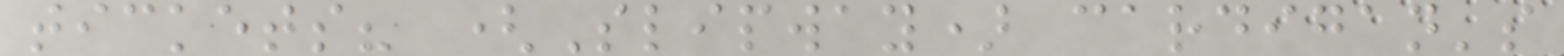tickets? (Slipway) cardigan's
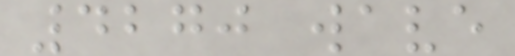4270 wave
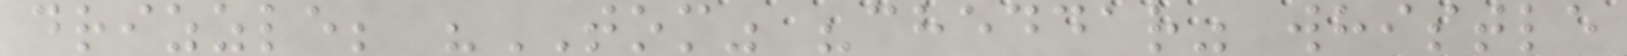drizzle; "TOM" "cheddar" whistle
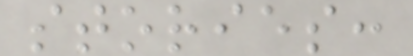stories:
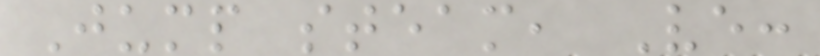Jump steam, Ve:
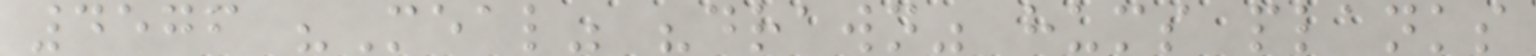4576 "Meal" "drawn" hums planks
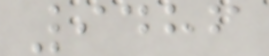9486
